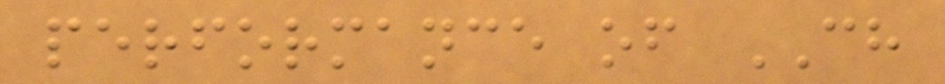performance of CH
